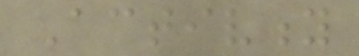Activity
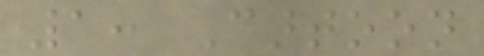1: Cartoon
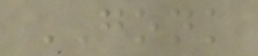GONK
